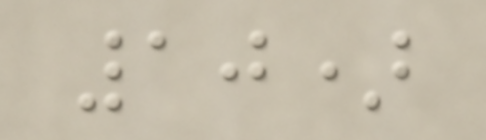10)
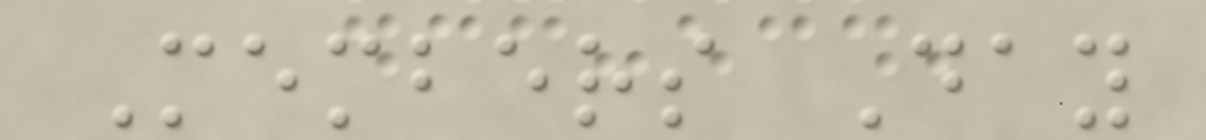Members Day
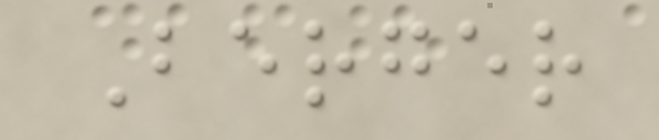Berger
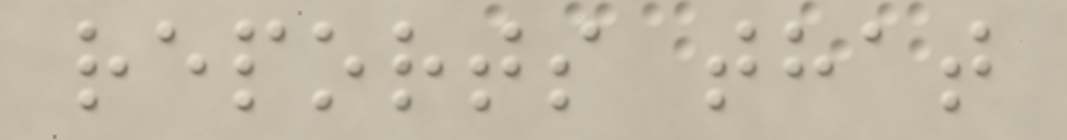reports that
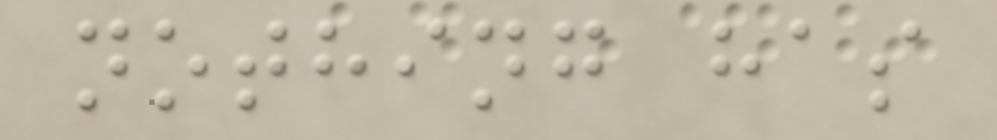nothing has
